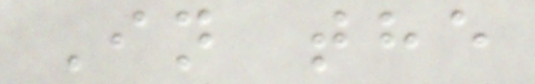In the
